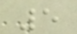5
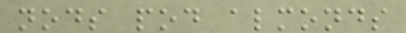nods pod almonds
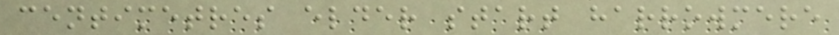centimetres elder start harrowmere
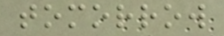tomorrow
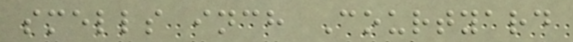smells inch Courtyard
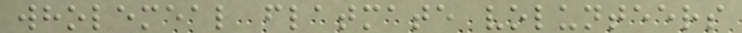wholemeal flatmate volunteers
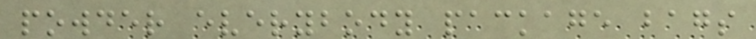powder everybody package bags
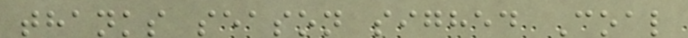thanks season sighed Coal
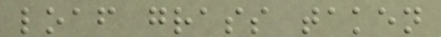loaf grass taken
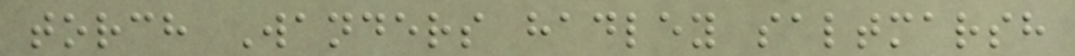torch Wanders hadley saltmarsh
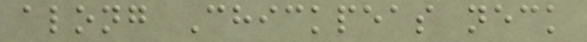along Chickpeas neck
